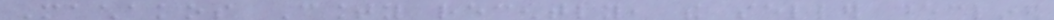Machakos County recently, the seller declined
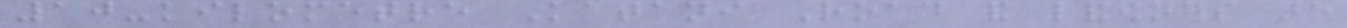10-kilometre Katani Road and landowners are
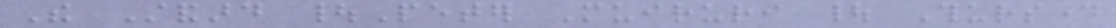The Standard |Peter Muiruri | Thursday
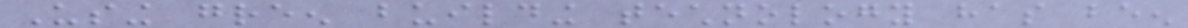Using green building technology has been
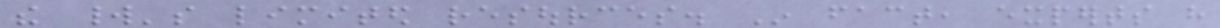the world's limited resources. In fact, experts have
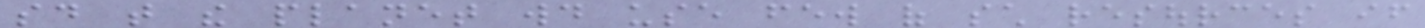said that the planet would use few of such resources if
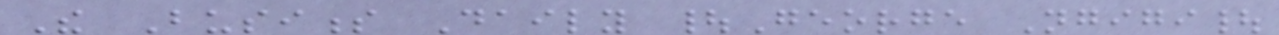The Business Daily |George Ngigi|
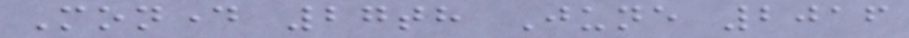Monday 27th June 2016
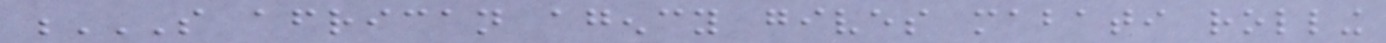S AFRICAN AGENCY GIVES MABATI ROLLING
